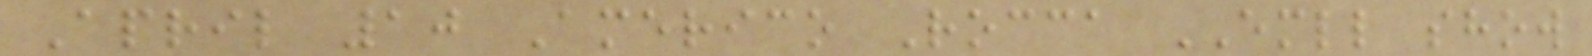April 10 Americo Rocca EMLL show
